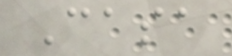Casa
